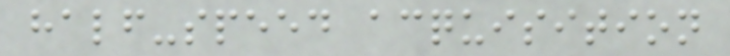half-speed acquisition
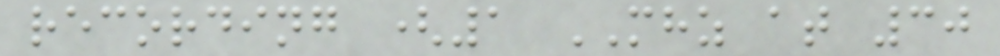recording (1 MHZ at 30
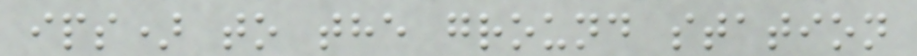ips) to the ground station
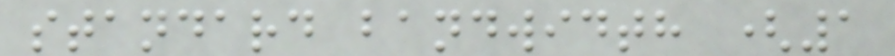standard bandwidth (1
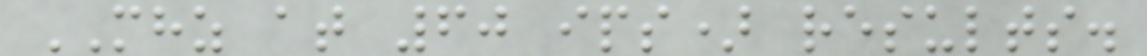MHZ at 60 ips) results.
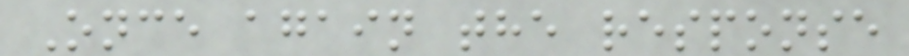Once again the response
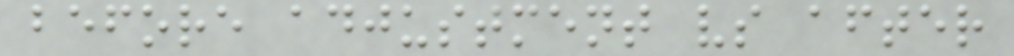before adjustment vs after
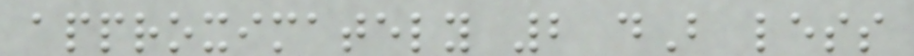approximately 2 dB less
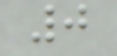0
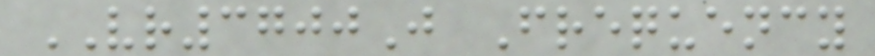VR3700J Frequency
